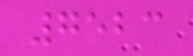7523
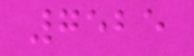7525
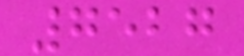7527
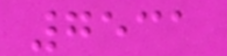7531
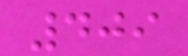409
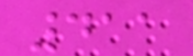411
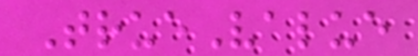TrueValue
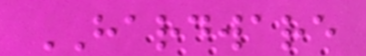HARDWARE
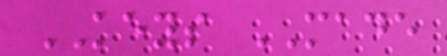KEYS MADE
